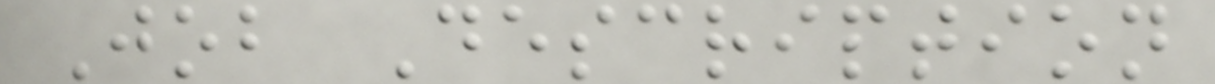Job Description
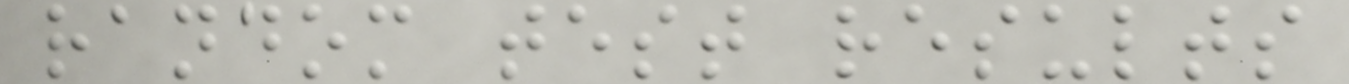random test results
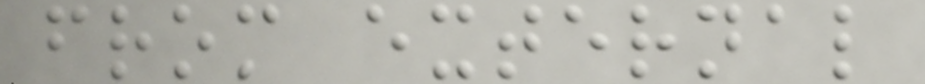from external
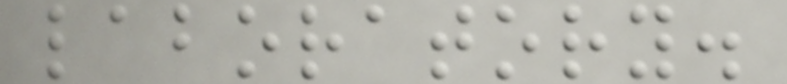laboratory.
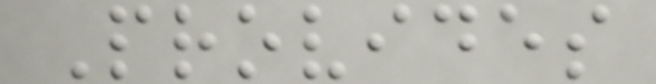Provides
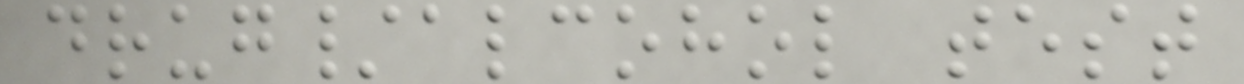drug/alcohol test
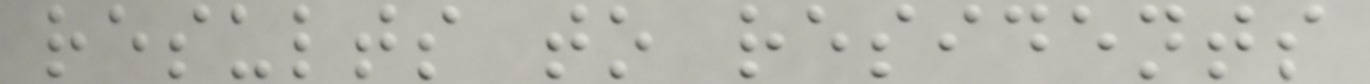results to residents
